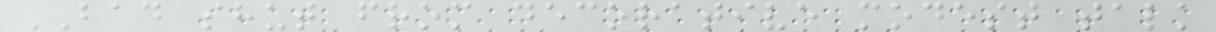BAD shut from decorative modest talk
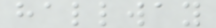hallway
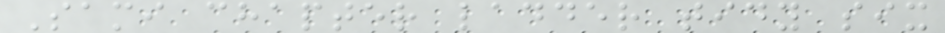Sami chapter ladder tidy six
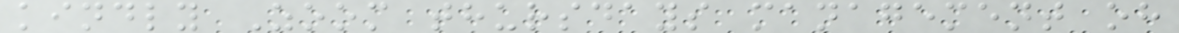kindly Zoom thursdays management oh
